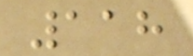118
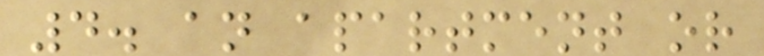4. an apartment or
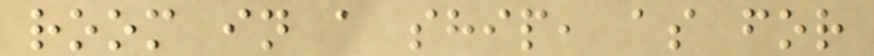room in a ship, as for
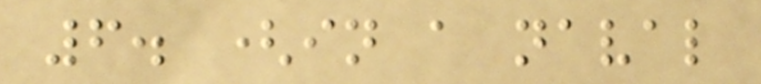6. (in a naval
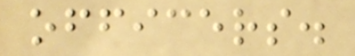officers.
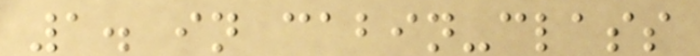1. in cabin-class
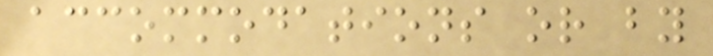accommodations or by
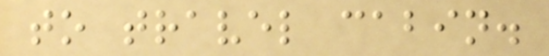to travel cabin.
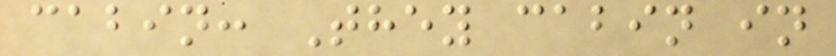cabin: They cabin in
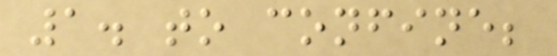1. to confine;
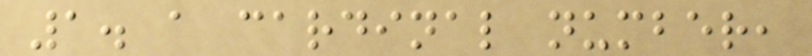1. a cardinal number,
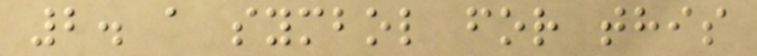2. a symbol for this
